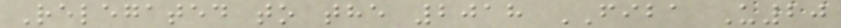Relegated to the 2018 FIBA U20
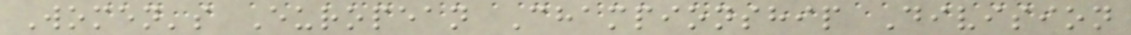Women's European Championship Division
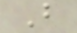B
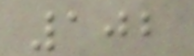102
